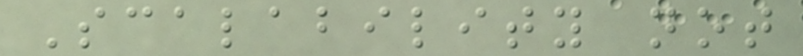Scalability not
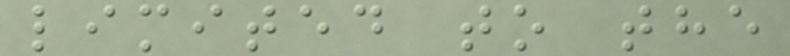limited to the
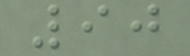90
